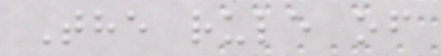The rule of
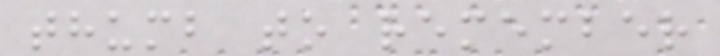thumb to remember
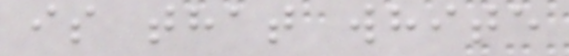is that white
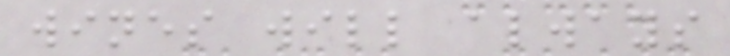wines will always
